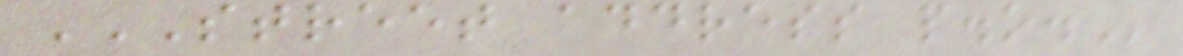STREET ADDRESS P.O.
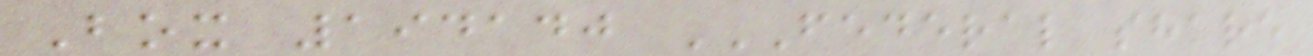Box 194140 FEDERAL SHARE
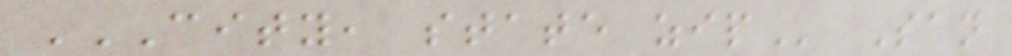CITY, STATE ZIP San
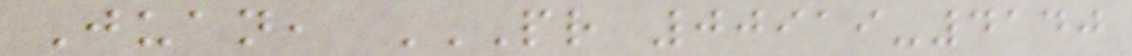Juan, PR 00919-4140
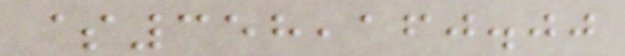$358,160.00
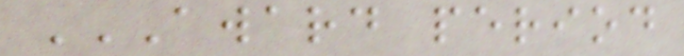AWARD PERIOD
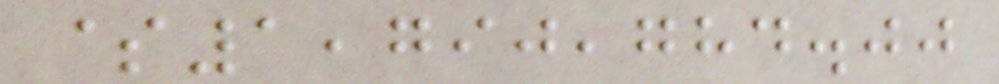$1,790,784.00
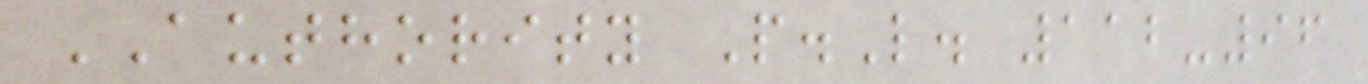AUTHORITY P.L. 112-96
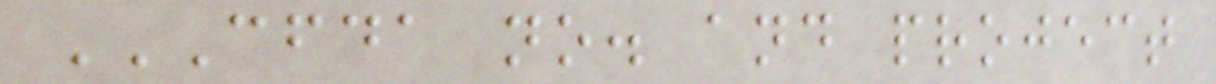CFDA NO. AND PROJECT
